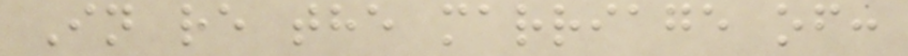In re the marriage of:
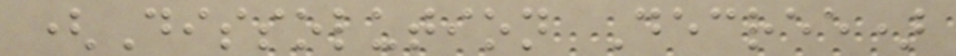(Dissolution Decree)
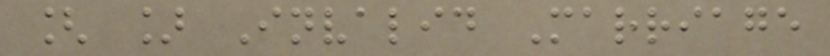[ ] Invalid Marriage
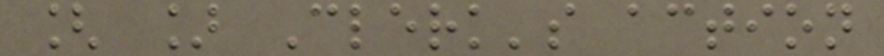[ ] Clerk's action
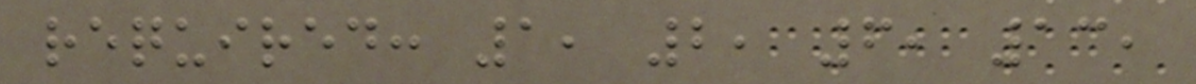required: 1, 2, 6, 13,
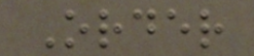Order
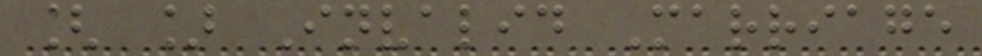[ ] Invalid Marriage
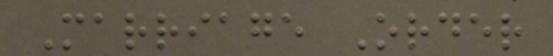Marriage Order
